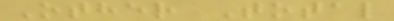Other Total
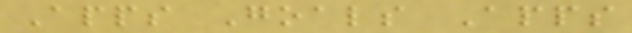Apps Goals Apps
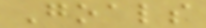Goals
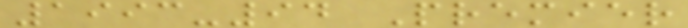1993-94 Premier
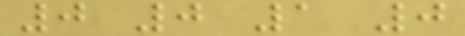0 0 1 0
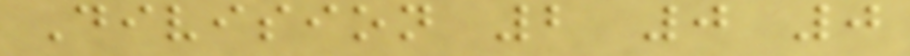Division 2 0 0
